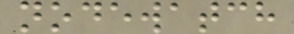nodewatch
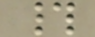#
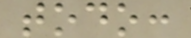todo:
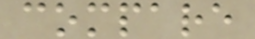compare
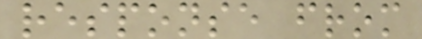response from
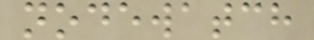nodewatch
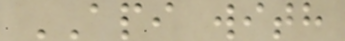API with
